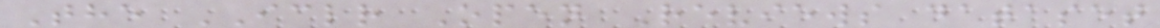The ICLR Open Reviews dataset
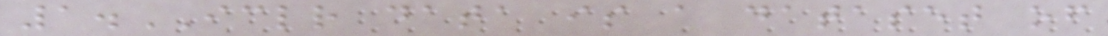1.ICLR data is a dataset of
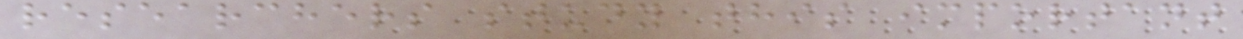researchers study this important
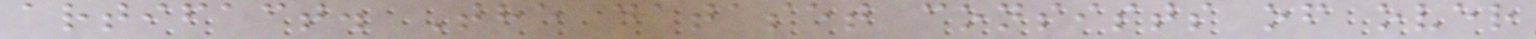artifact. The dataset consists of over
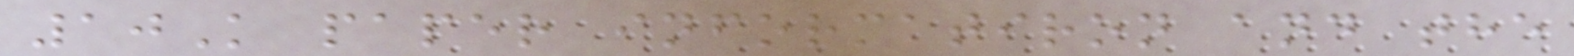10K paper informatiron and the
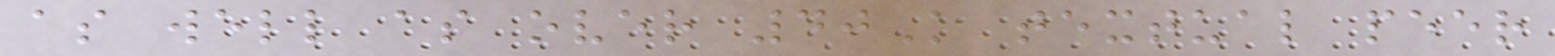as well as over 40K textual peer
